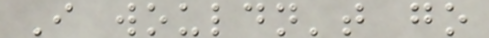I wouldn't go
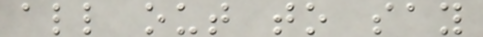all out to say
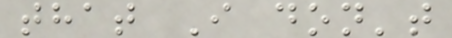that I don't
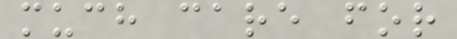much care for
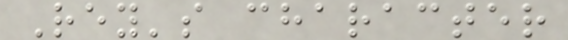Rey's character
